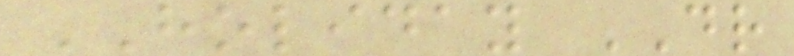HOLIDAY DR
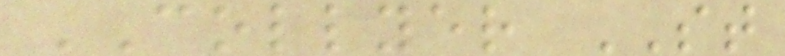COLLYER ST
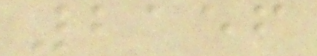2156
